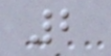2
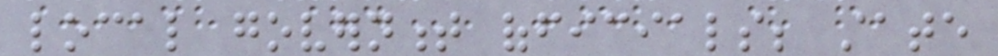local government officials; state
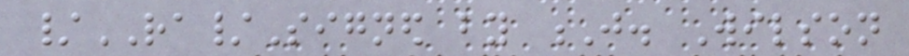/RA/Signed by J. Wilson
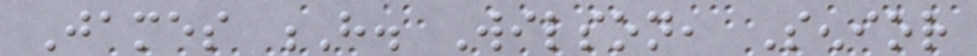James H. Wilson, Senior
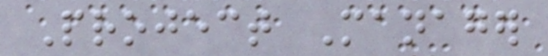Project Manager
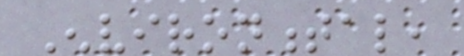Environmental,
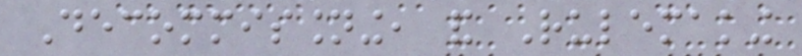Decommissioning, and Rulemaking
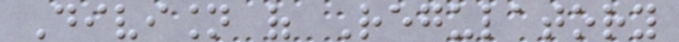Division of Regulatory
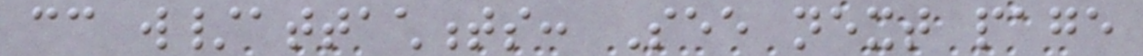cc w/attachments: See next page
